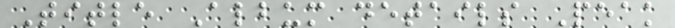Title Album details Peak
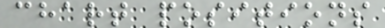chart positions
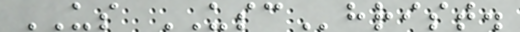US USChrist.
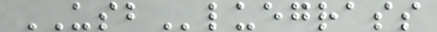USBluegrass
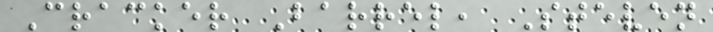Cracker Barrel, Steven
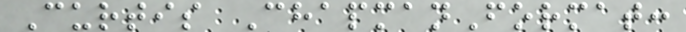Curtis ChapmanFormat:
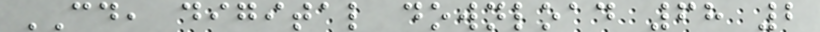CD, digital download 68 2
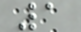1
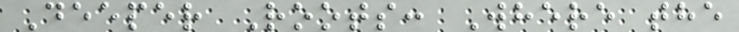Deeper Roots: Where the
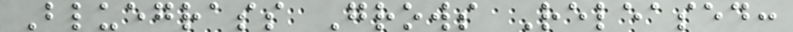Bluegrass Grows Released:
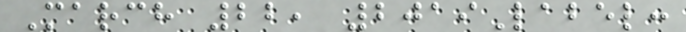March 22, 2019Label:
